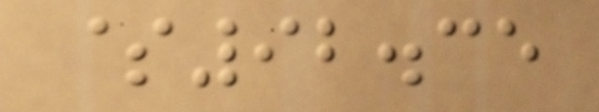$92.35
